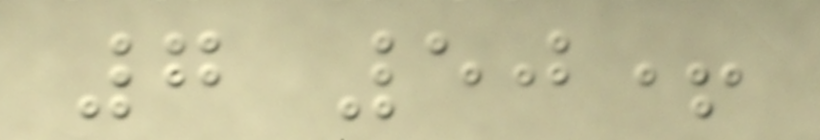7 50+
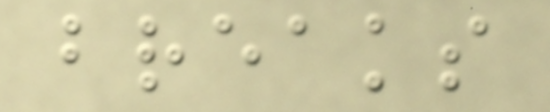breaks
